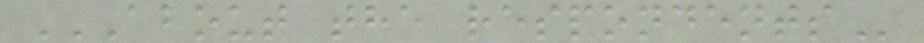ABOUT THE RESPONDENTS
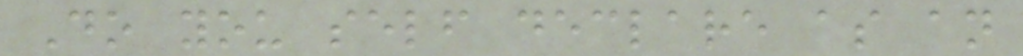Do you self declare as an
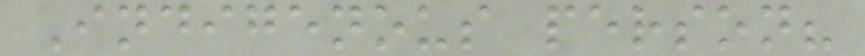Indigenous person?
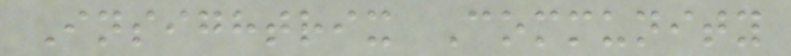Insightrix Community
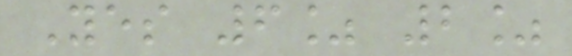Yes 6% 2%
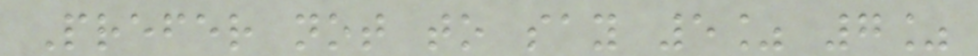Prefer not to say 5% 7%
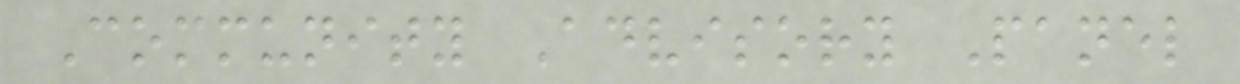Community Advisory Panel
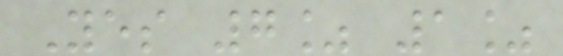Yes 7% 1%
